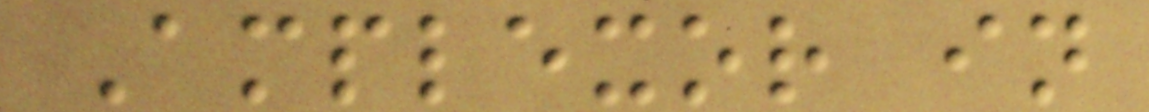Amplexor in
